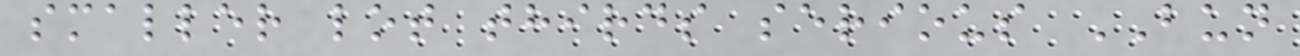smaller lot thirds serious BUN
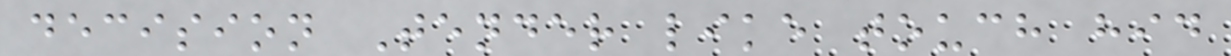decision Tender like touch hid
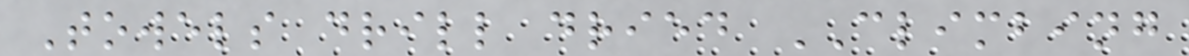Towels drill dried CLIMBING
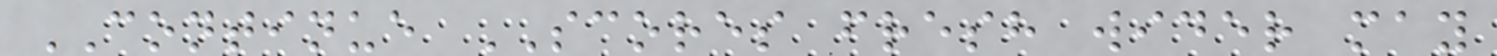CONTINUE SCORES fresh wider may
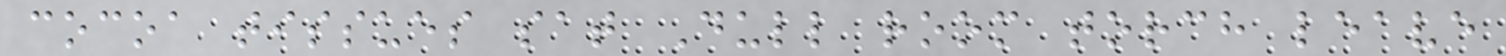cocoa tissues sat Dull room torch leave
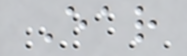Ear
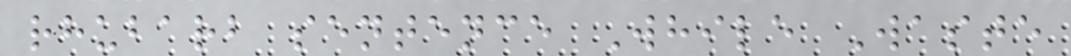rhubarb sentence While Waste
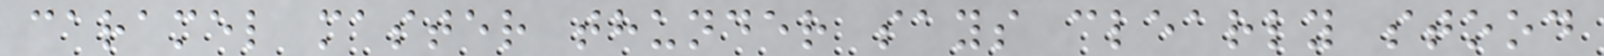caramel master thunder says clearly stood
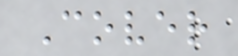Cover
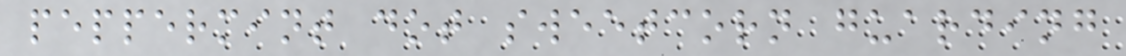peppermint dot sweetcorn guarding
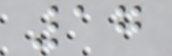17
